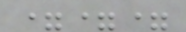===
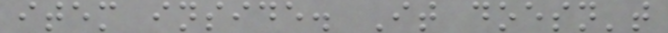item inside. It doesn't
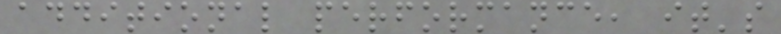additional performance, it's
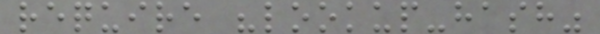require "lookup-hash"
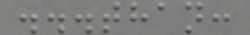...than:
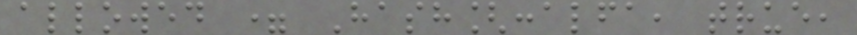allowed = Hash[:alfa, true,
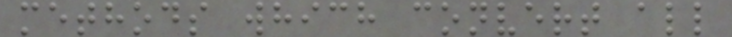methods which convert all
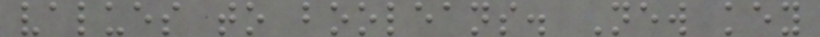values to booleans. New key
